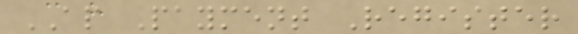AP Payment Register
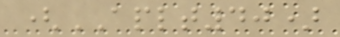(APLT40)
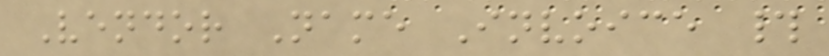Vendor Name Invoice #
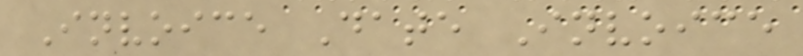Invoice Date Invoice
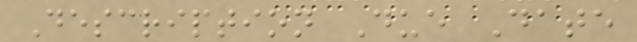Description Due Date
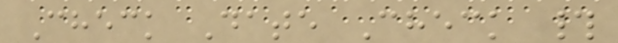Check Date Check #
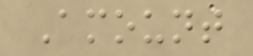Amount
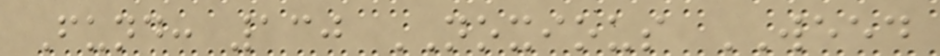Fund: 130 NOXIOUS WEED
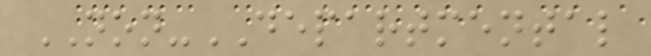NON-DEPARTMENTAL
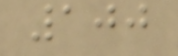100
